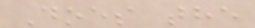Does the
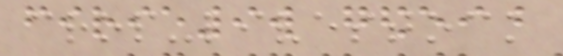crop-livestock
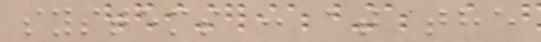systems : at the
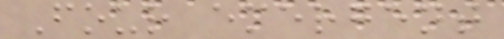Four emergent
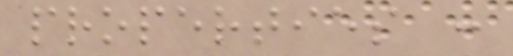properties :
